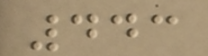443
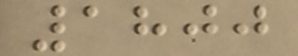1800
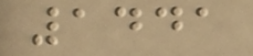1441
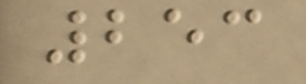253
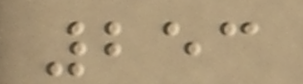253
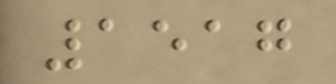1517
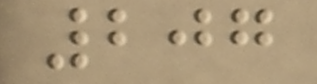207
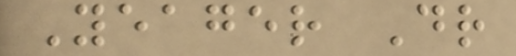Yeager Dr
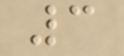3
